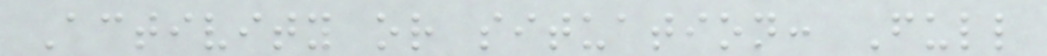Activity or situation: Full
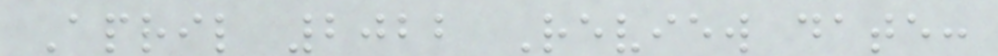April 2022 Review date:
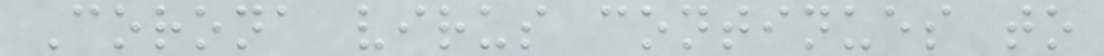Corona virus continues to
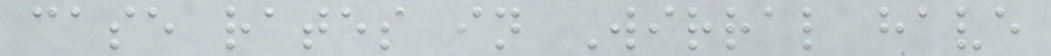case rates in Wirral have
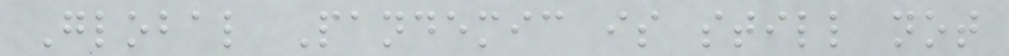Global Pandemic is still not
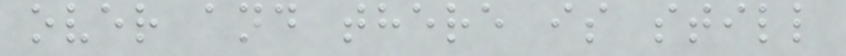over and there is still
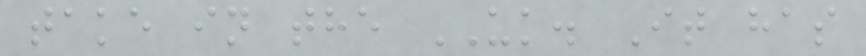take in the UK. It has
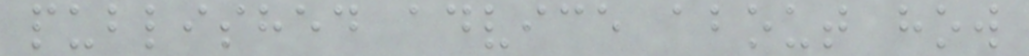published advice about how
